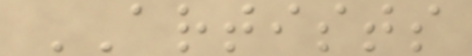ARTISTS
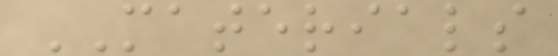MATERIALS
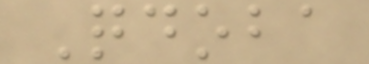Qdoba
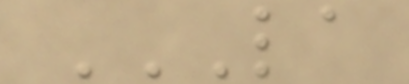LA
